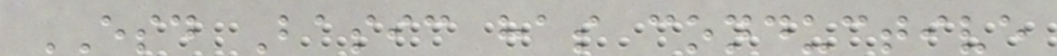ESD Basic has conductive
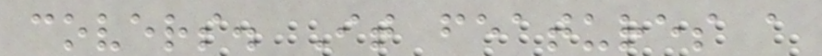covers. It features a
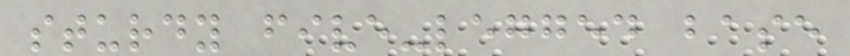sturdy five-legged base
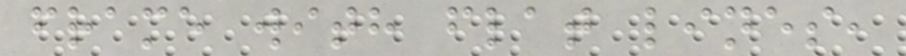frame with flat lines,
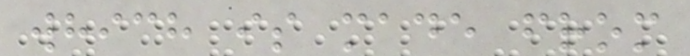which is made from
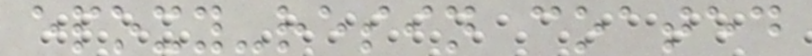epoxy-resin coated
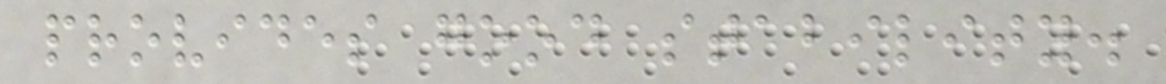provides good stability.
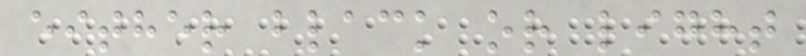either black or light
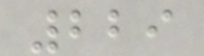229
